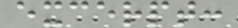excerpt:
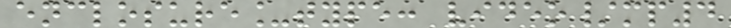enclosure_type: video/mp4
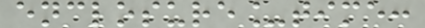enclosure_time:
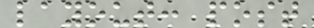layout: post
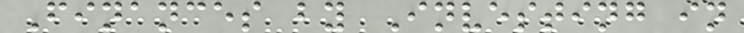Finances by Investing in
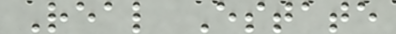Real Estate
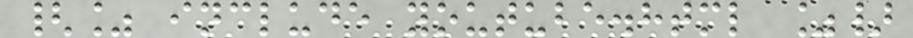{% include youtube.html %}
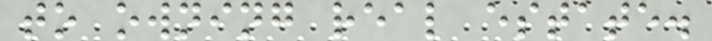to owning real estate.
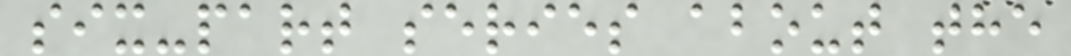six-part series about the
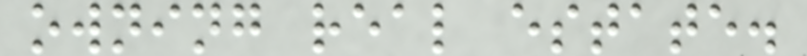owning real estate.
